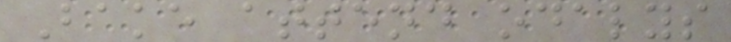Bake attend odalys
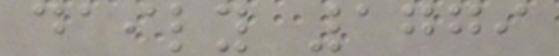daily 1779
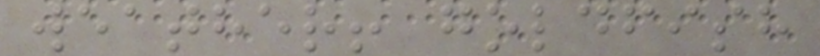weather! goldfish
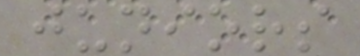juniors
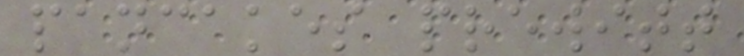pancakes prewitt
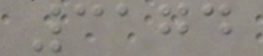3174
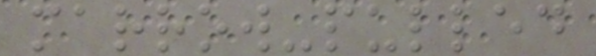marrow-pulled
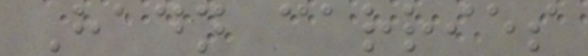Hadn carries
